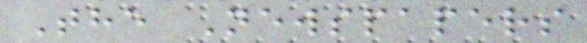The Newspapers
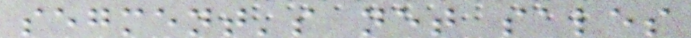segment's net sales
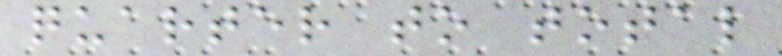quarter to total
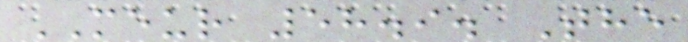MEUR 58.9. The
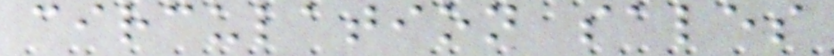circulation sales
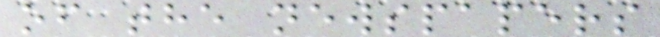of the newspapers
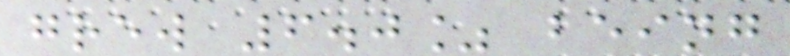grew 6.0% being
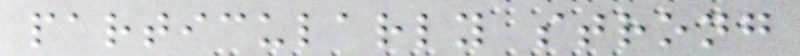particularly strong
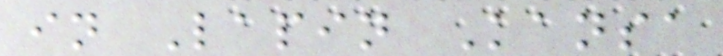in Lapin Kansa
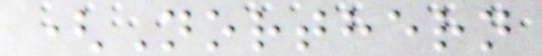(Northern
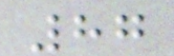87
